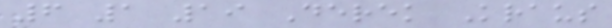6 1 19 Derek Kraus
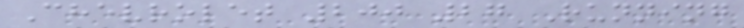Chevrolet 200 27 Running
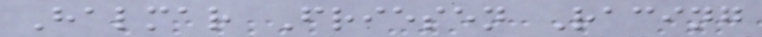Halmar Friesen Racing
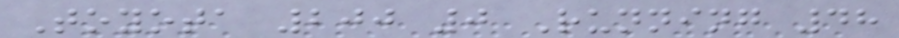Toyota 200 0 Running 48
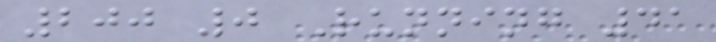200 0 Running 41
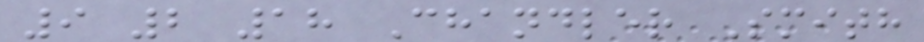9 2 18 Chandler Smith
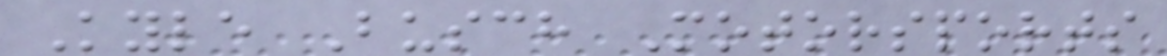Kyle Busch Motorsports
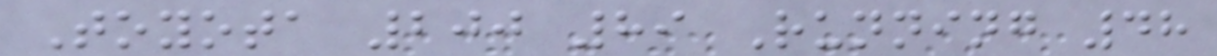Toyota 200 89 Running 48
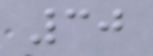30
